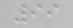99
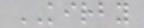KIRBY
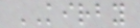KIRBY
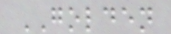GOLDEN
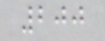200
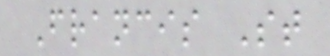Francis St
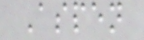Aspen
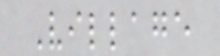Village
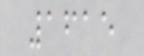1615
